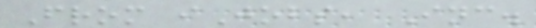From iJobs, Inc.
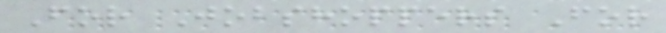For Jobshoppers For
